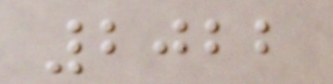2022
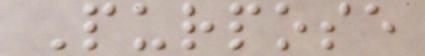Purpose
